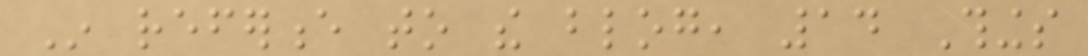In reference to the blog, 14 Things
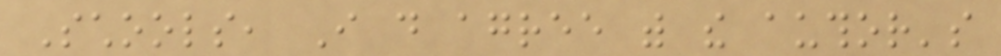Schools, I do agree with the author's
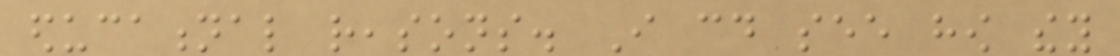educational reasons. I could see how they
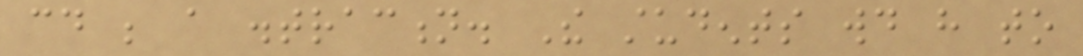could be a distraction. The students would have to
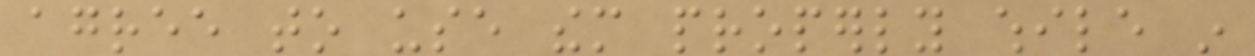agree to use them properly while in
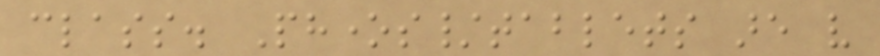class. Phones/tablets are very
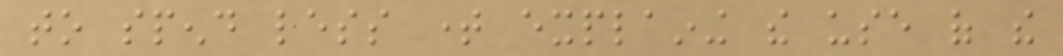to spend less time explaining the use of the
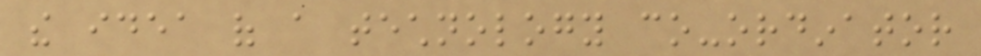the idea of a technology co-ordinator
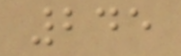245
